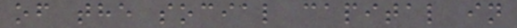of the social capital in
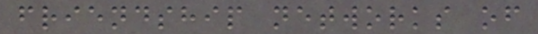friendship networks of
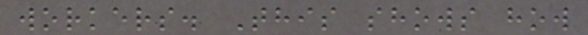workers. This shows how
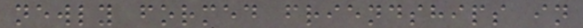newly formed friendships in
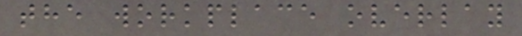the workplace overlay
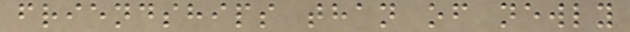friendships than of newly
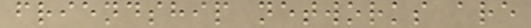friendship networks are
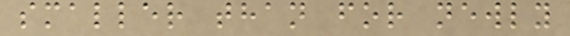smaller than for newly
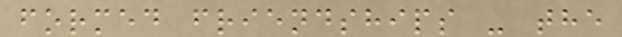formed friendships - the
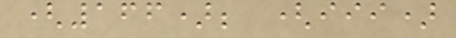(166); (iii)
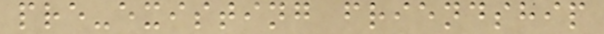pre-existing friendship
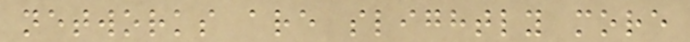networks are slightly more
